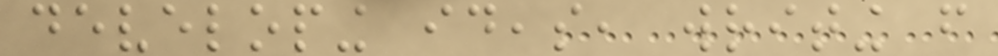developing ideas, writing from
